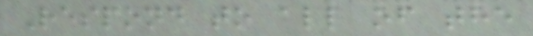Respond to all of the
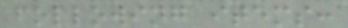following items:
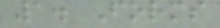1. Forms
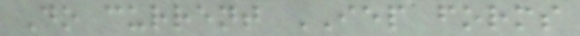Do current IEP forms
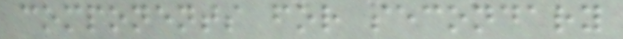components for secondary
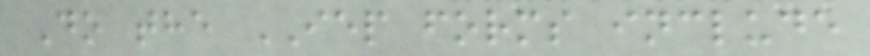Do the IEP forms include
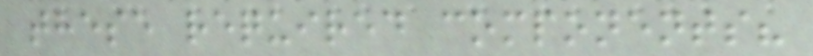these required components?
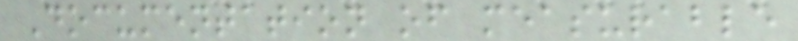Documentation of measurable
